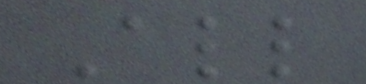All
